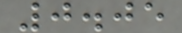0.05
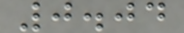0.04
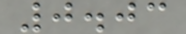0.03
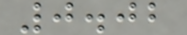0.02
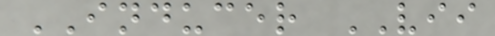INDUCER VII
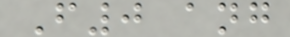F0 ang
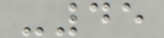-45
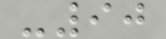-90
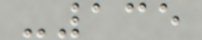-135
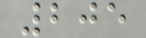205
